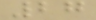27
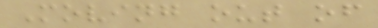Moving out of
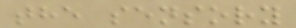the sensory
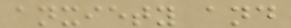anxiety and
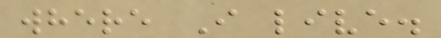where I live.
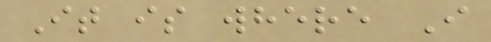It is where I
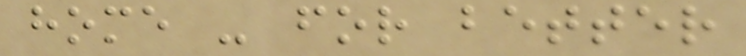home - for better
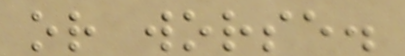or worse.
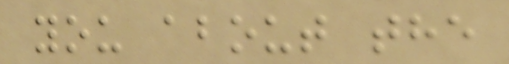you about the
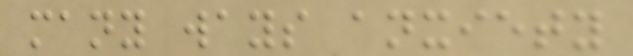many ways anxiety
